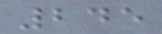245
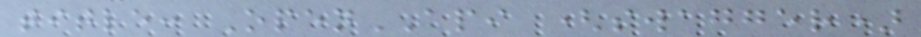title: OpenAPI (swagger)
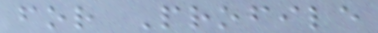for Profile
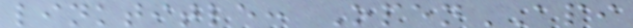linktitle: OpenAPI
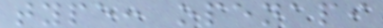type: openapi
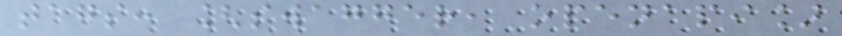tags: [swagger, openapi]
